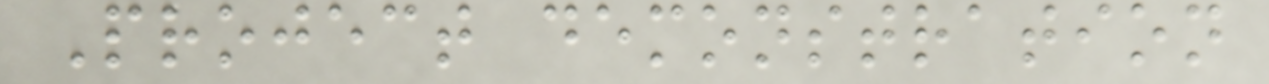Project demonstration
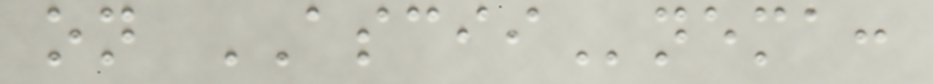on ASCIInema:
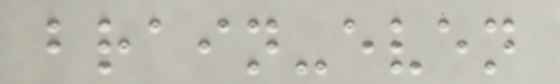brain-even
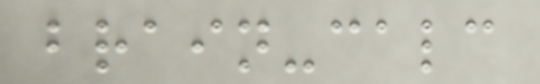brain-calc
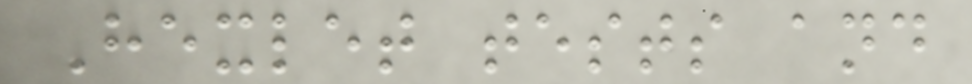Hexlet tests and
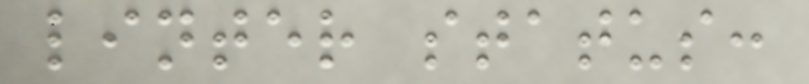linter status:
